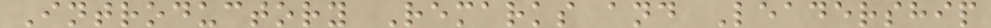Introductory Remarks and Leadership
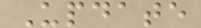Update
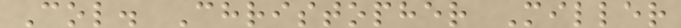Col. Christopher Miller
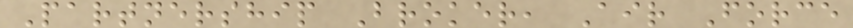Partnership Broker, Air Force
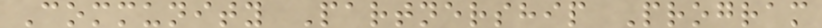Community Partnership Program
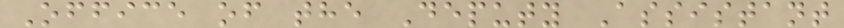Office of the Deputy Assistant
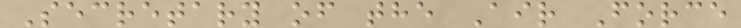Secretary of the Air Force
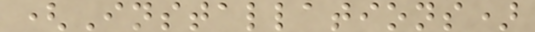(Installations)
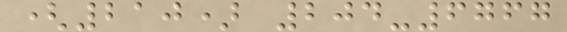(210) 204-6767
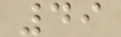49
